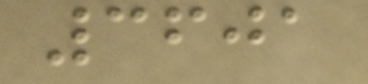3601
